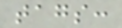tags:
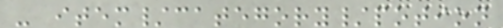- item/category/potion
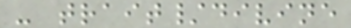- trait/divine
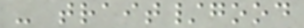- trait/good
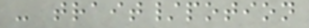- trait/potion
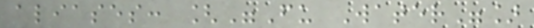aliases: ["Fu Water"]
